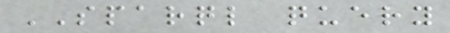SPARQL query
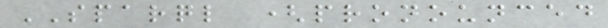SPARQL (pronounced
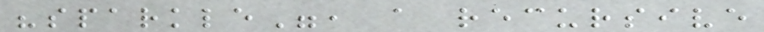"sparkle", a recursive
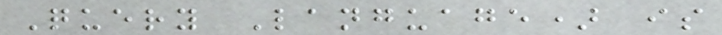Query Language) is
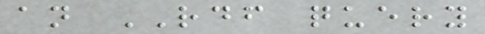an RDF query
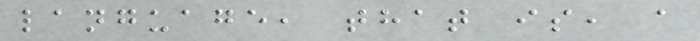language, that is, a
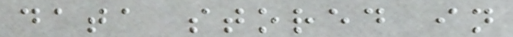data stored in
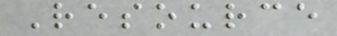Resource
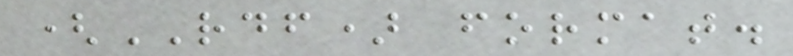(RDF) format.
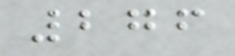276
